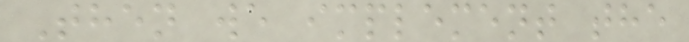Then we implement the
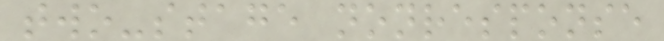two-stage nonresponse
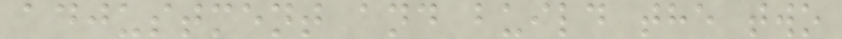adjustment and build the two
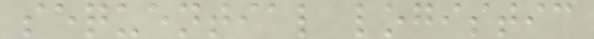sequential logistic
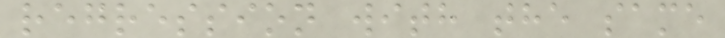regression with the same
